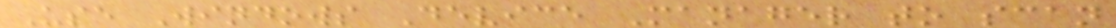Use Windows Device Manager to scan
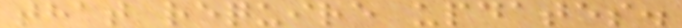that require updates.
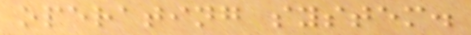operating system.
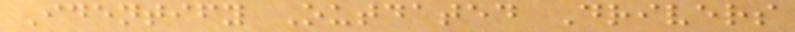Identify Outdated Drivers
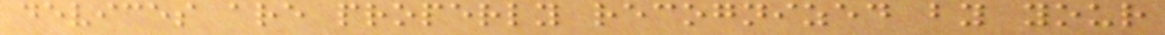devices are properly recognized by your
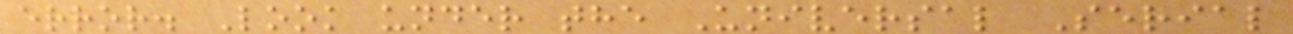error. Look under the Universal Serial
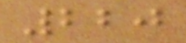220
